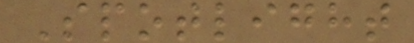Spotlight
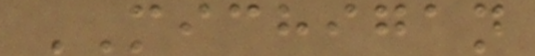MICHIGAN
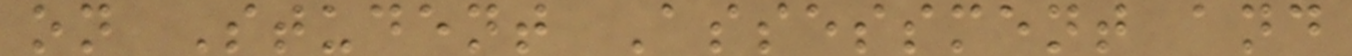on Student Assessment and
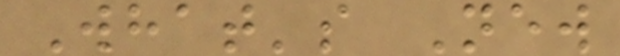What's New
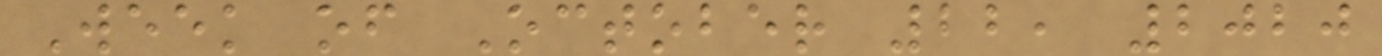Week of October 22, 2020
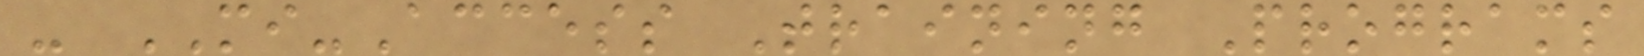- MI-Access Training Programs
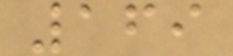169
